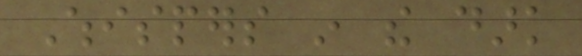Whispers in the dark
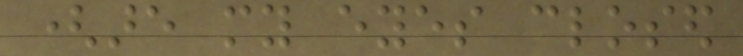(are my eyes closed
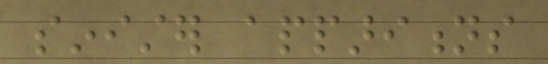sinister apparitions
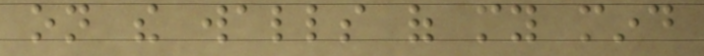on the walls of my mind
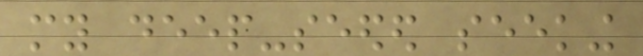my deep-seeded seeking
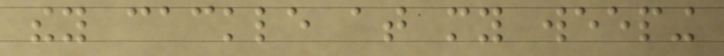they cackle at my weeping
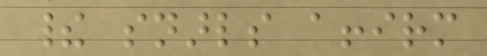their snarls affirm
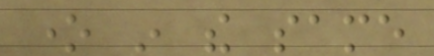one in the same
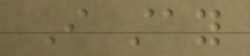I stay
